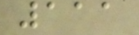111
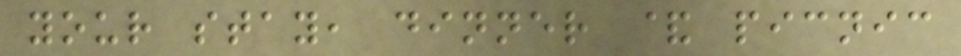your stay, dinner & picnic
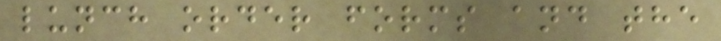lunch order forms and the
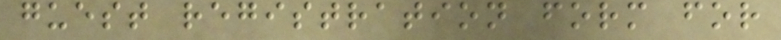guest registration form for
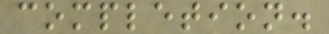completion.
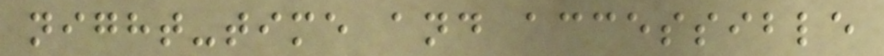night-time and accessible
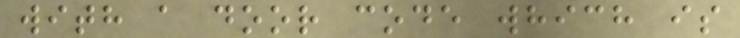with a door code which is
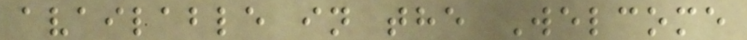available in the Welcome
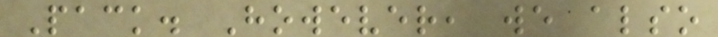Pack. However, we also
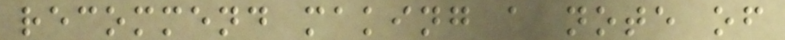recommend making a note of
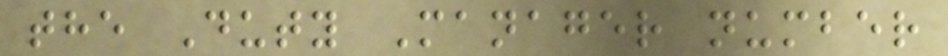the Duty Manager number
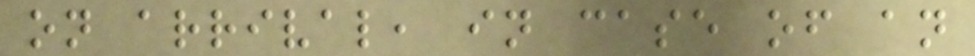on arrival, in case of an
